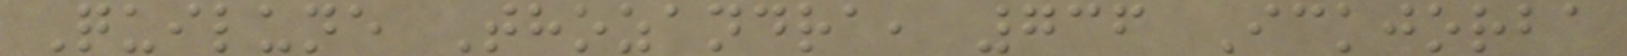Quilune Thozandra, 736 Ickjorba
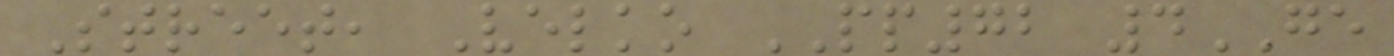Street, Velko PP72 4GE
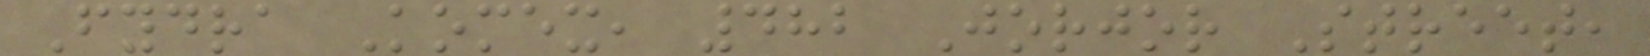Fydra Komex, 482 Jorjor Street,
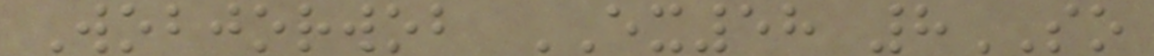Wobjorwob EX58 8SO
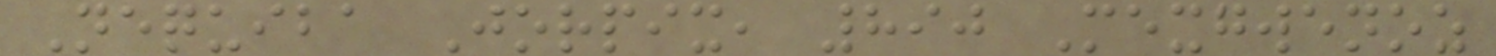Nequiba Jorpix, 890 Mexgwenoz
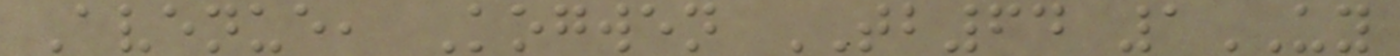Avenue, Kogwen TB64 1UY
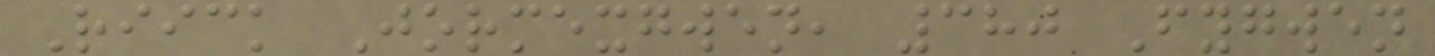Riick Jormexgwen, 380 Fygwen
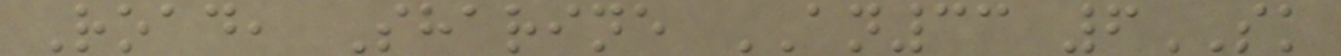Road, Sharine AN33 6SK
